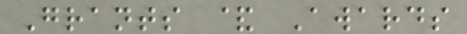Grants & Awards
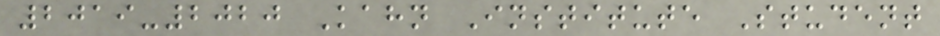2019-2020 Kahn Institute Student
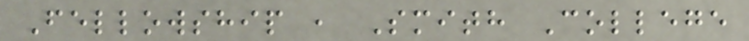Fellowship , Smith College
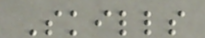Skills
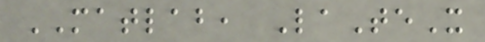MATLAB, LaTeX
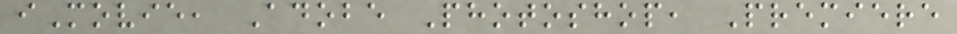iMovie, Adobe Photoshop, Premiere
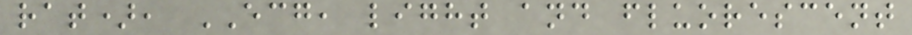rat), ECG, light and fluorescent
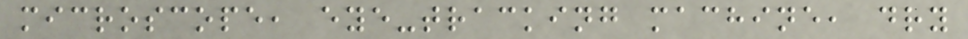microscope, eye-tracking machine, dry
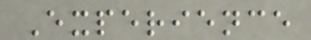Experience
